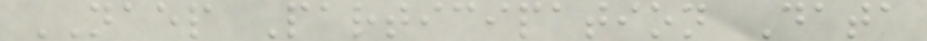NAEP Participation Data
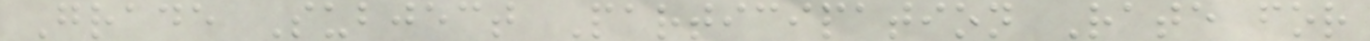Grade Subject Participation Rate for
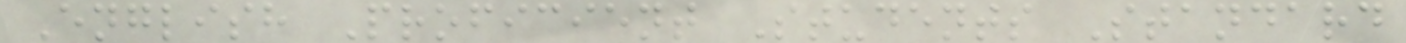English Proficient Students Standard
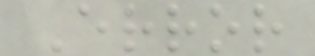Error
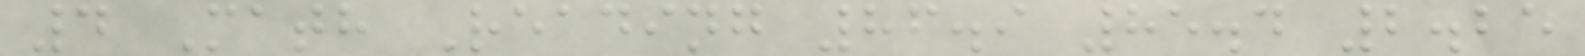4 Math Reading 86.9 85.4 2.25
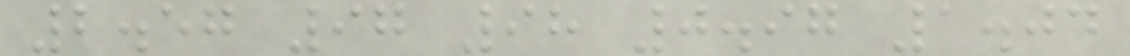2.57 97 98 0.97 1.04
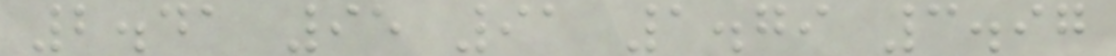2.41 95 91 1.79 3.97
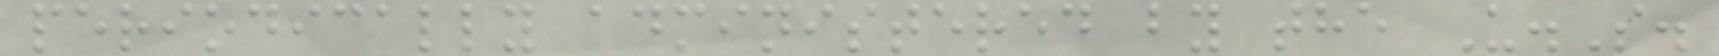periodically administered by the U.S.
